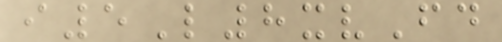i5L8xvFd
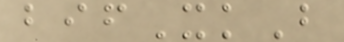bifXkB
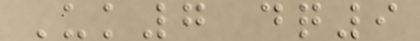Uk7 dq9
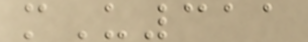mU311
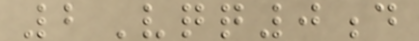2Vqq0d
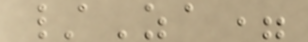/Za=
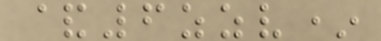&6zzv*
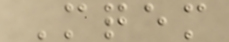Mqem
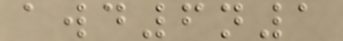awd6n1
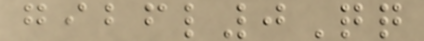gibfl0Qq
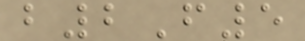b2F5
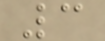3
